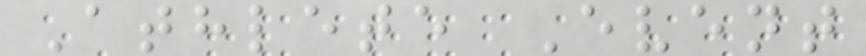Athlete Event
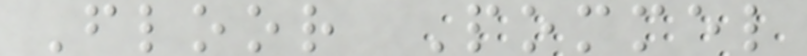Floor Pommel
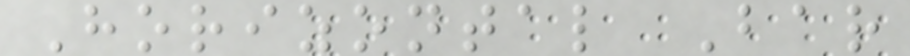Horizontal Bar
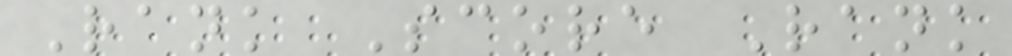Rank Score Rank
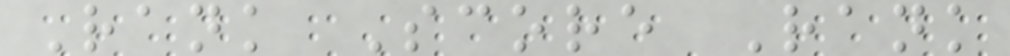Rank Score Rank
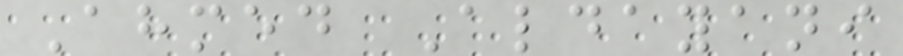Ahmed Aldayani
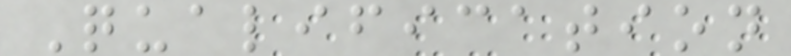Qualification
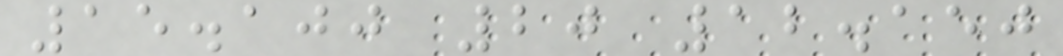15.100 20 12.150
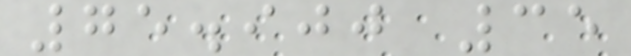75.900 35
